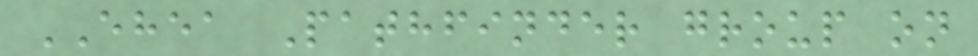EHEA Pathfinder group on
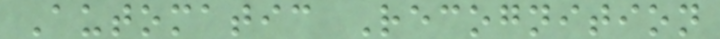Automatic Recognition
